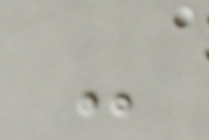-
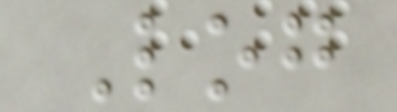Log
